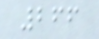266
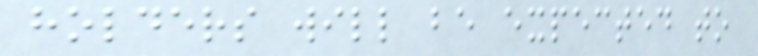holders will be expected to
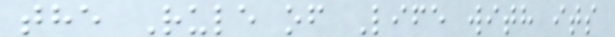the Rule of Life with its
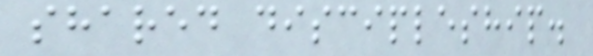shared discipleship.
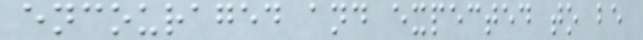encouraged and expected to be
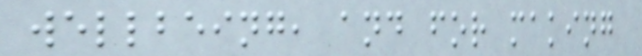wellbeing, and for making
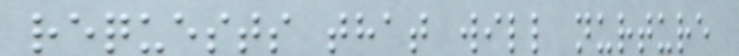requests that will nurture
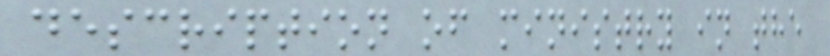description of ministry in the
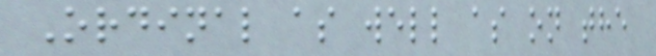Ordinal as well as on the
